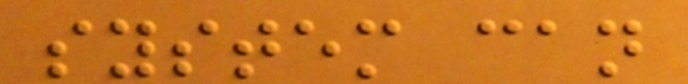system can
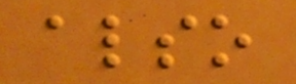also
